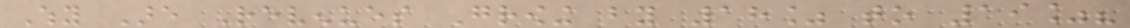Why Are Revenues Growing by 18% to 19%?
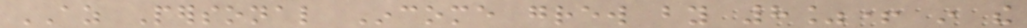AZ Personal Income grew by 8%+ in the
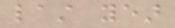last year
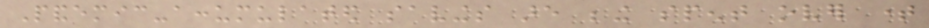Pandemic-accumulated savings are being spent over time
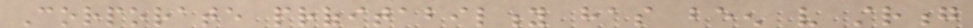Corporate profitability has been very strong
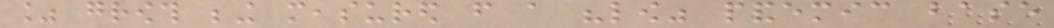% growth being measured from a "low" pandemic base
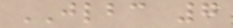JLBC 7
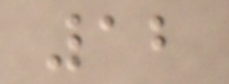12
